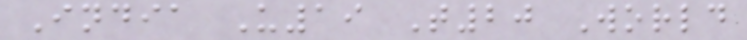India U19 T20 World
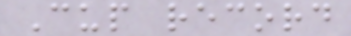Cup record
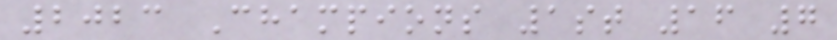2023 Champions 1st 16 7
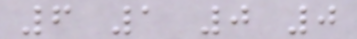6 1 0 0
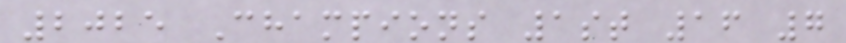2025 Champions 1st 16 7
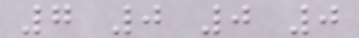7 0 0 0
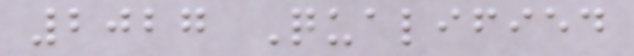2027 Qualified
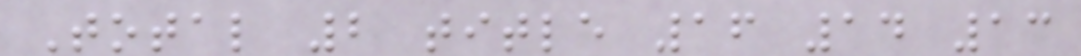Total 2 title 16 14 13
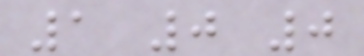1 0 0
